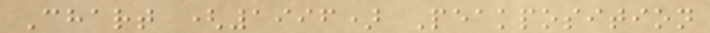Chart (1996) Peakposition
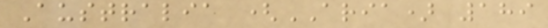Australia (ARIA) 189
